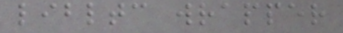libltc wrapper
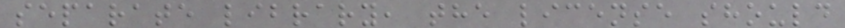separate library, the license should
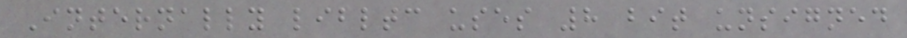Internally libltc uses 8 bit unsigned
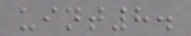uint8.
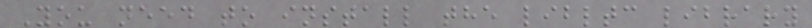You need to install the libltc library
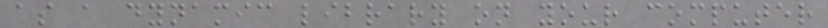as a dynamic library on your computer
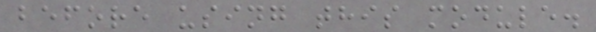before using this module.
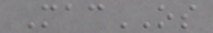MacOS
